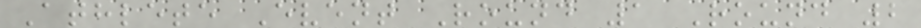Athlete Event Round 1 Round 2
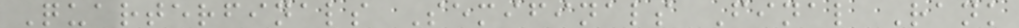Quarterfinals Semifinals Final Rank
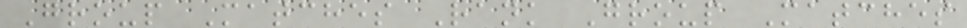Group Matches Rank Group Matches
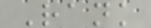Rank
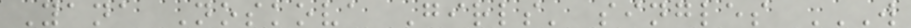Yana Noskova Girls' singles W
